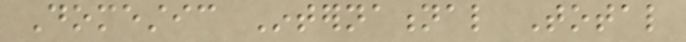Domestic International Total
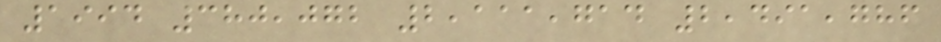1994 380,072 2,111,714 2,491,786
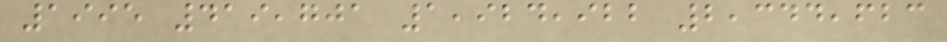1995 419,701 1,924,922 2,344,623
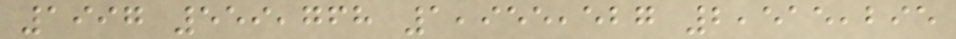1997 559,768 1,955,527 2,515,295
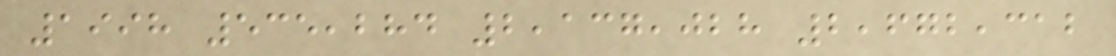1998 535,284 2,137,028 2,672,312
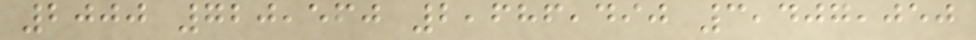2000 720,560 2,686,490 3,407,050
